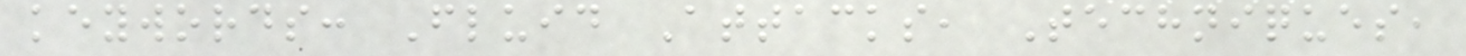keywords: Fluid Attacks, Techniques,
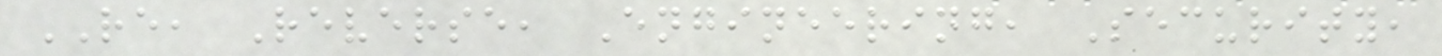RE, Reverse, Engineering, Security,
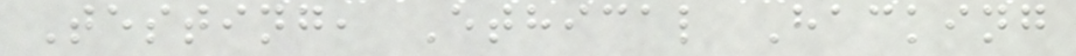Testing, Ethical Hacking
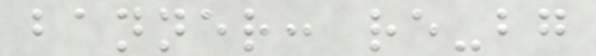banner: re-bg
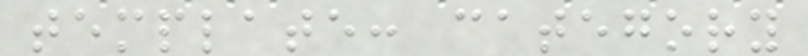template: category
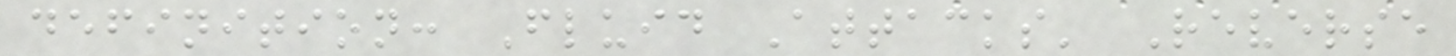definition: Fluid Attacks' Reverse
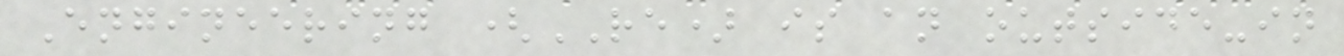Engineering (RE) is an outside-in
